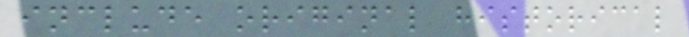include original historical
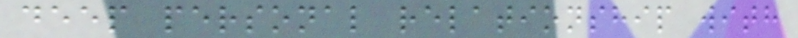deep personal relationship with
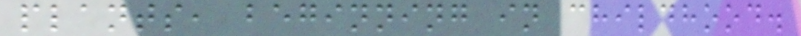plants, beginning in childhood.
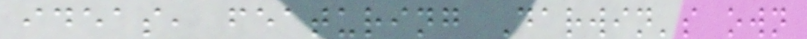ideas, featuring Darwin's own
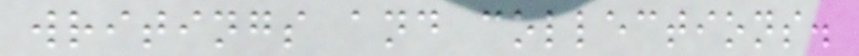writings and collections.
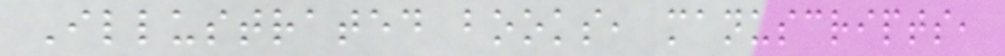Illustrated books, manuscripts,
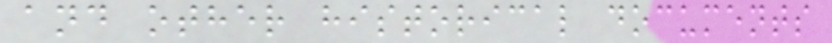and other historical documents
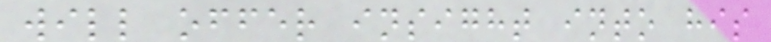will offer insight into his
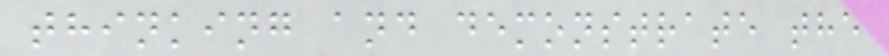thinking and demonstrate the
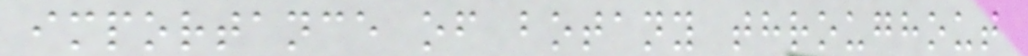importance of botany throughout
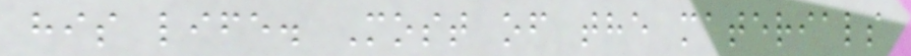his life. Most of the materials
